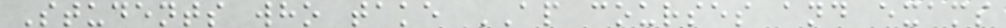Students who take AP courses and exams
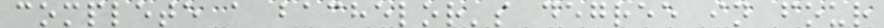complete a bachelor's degree in four
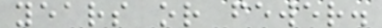years or fewer.
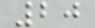20
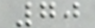70
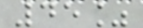45%
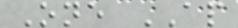One AP
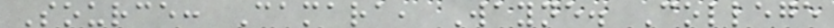Source: Camara, Wayne. College
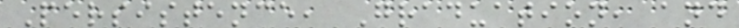Persistence, Graduation, and
